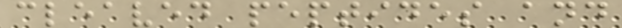cleaved peptides and
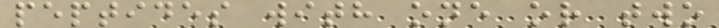peptides with one or two
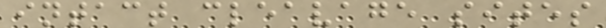intact cleavage sites
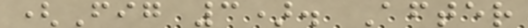(Fig 3). After
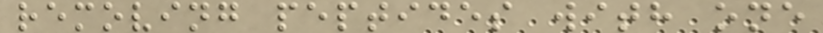removing peptides with one
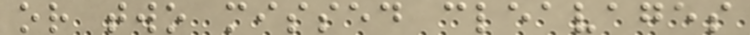or two missed cleavages
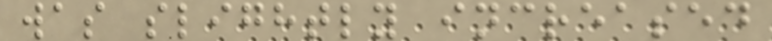was slightly increased
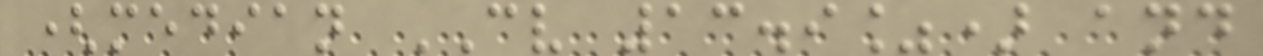(median CV 13.9%) and
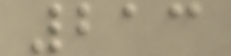213
